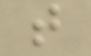t
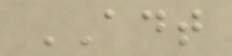ADT
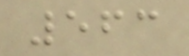563
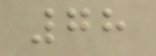78
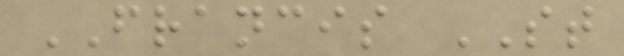FRANCIS ST
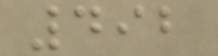492
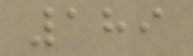189
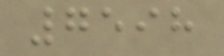7598
